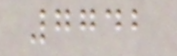7742
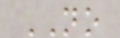NO
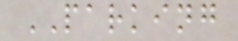PARKING
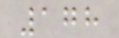178
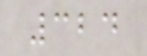324
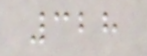328
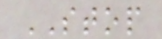STOP
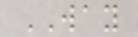WAY
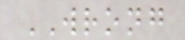WRONG
